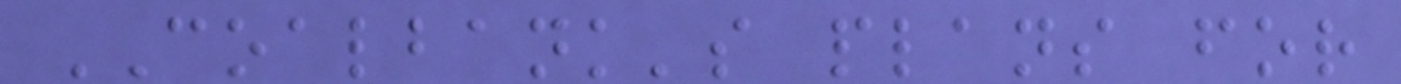COALBANK's plans for
